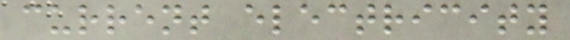current electricity
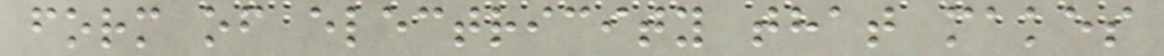form of electricity that makes
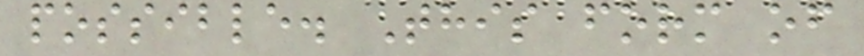possible. This form of
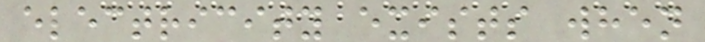electricity exists when
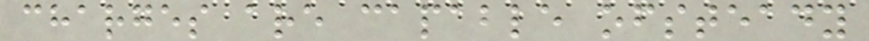charges are capable ofsteady
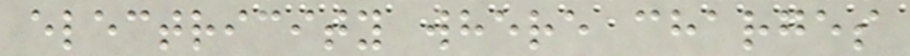electricity where charges
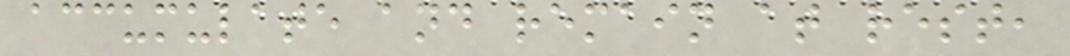accumulate and remain at rest,
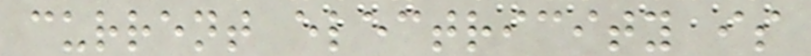current electricity is
